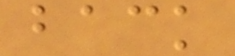back
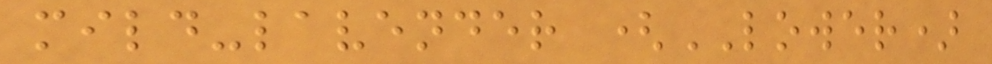mild-lavender (LOWER)
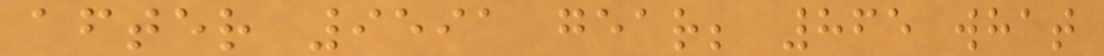after 9591 gear; 865 what
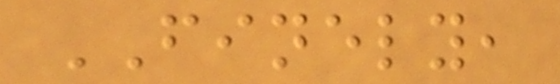FINELY,
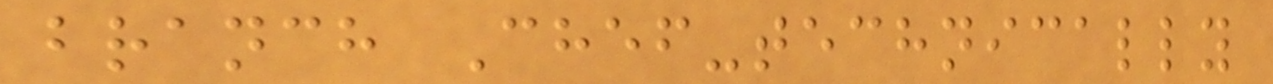branch Chef-technically
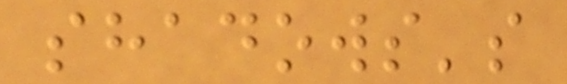shadows's
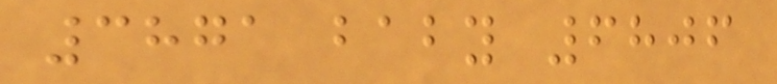3871 baby 6806
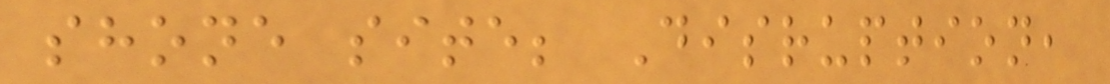shone site; Disruption,
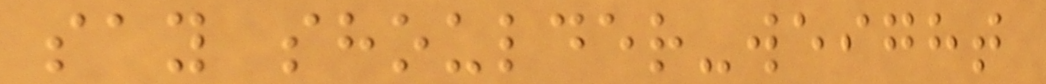say shoulder-weight
